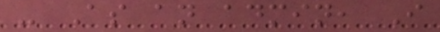- As an admin, I
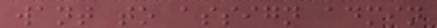want to assign admin
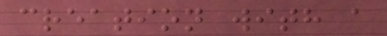creation with a
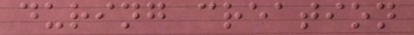during creation
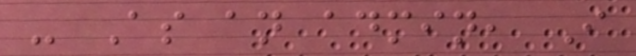- As an admin, I
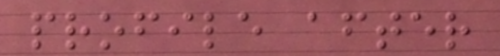profile after
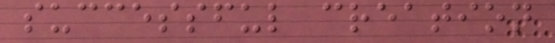successful creation
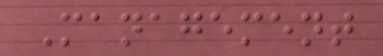Management
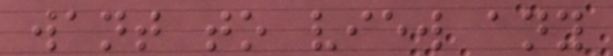want to view any
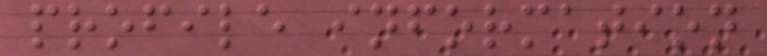profile information
